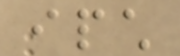ipch
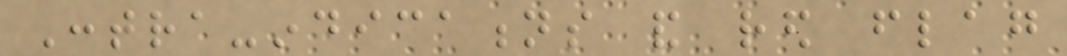Contra-indications and red flag
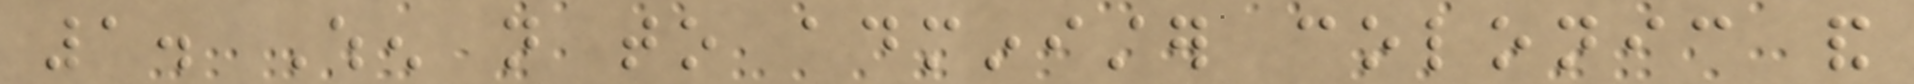1. When not to administer colonic and
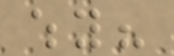why?
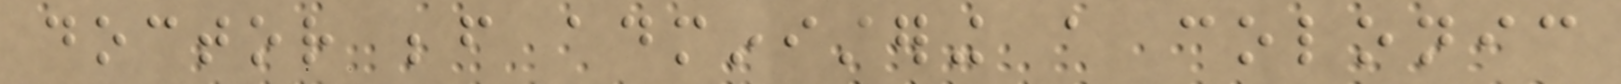doctor before administering a colonic
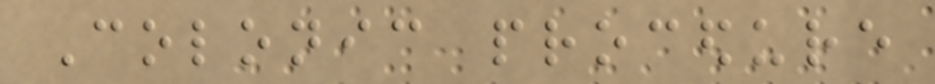Colonic procedure
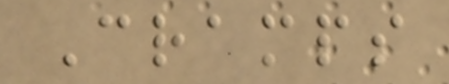Cramps
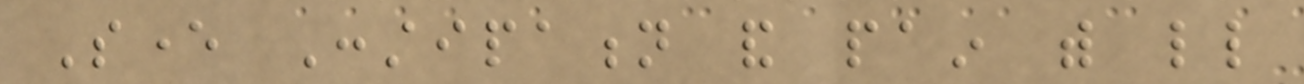Sever Constipation and pain with little
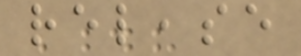release
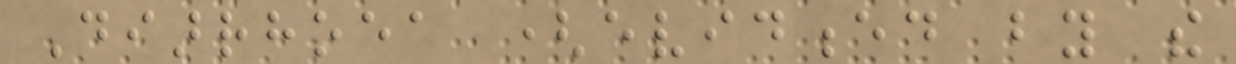Diarrhoea (evidenced by the
